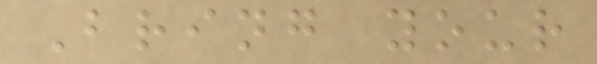Bring your
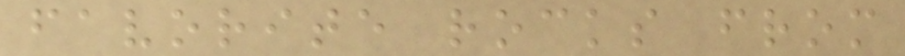favorite rocks from
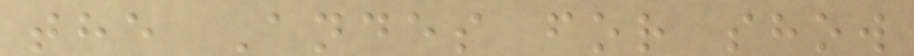the Andes for show
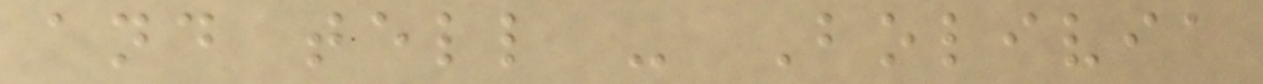and tell - Bolivia
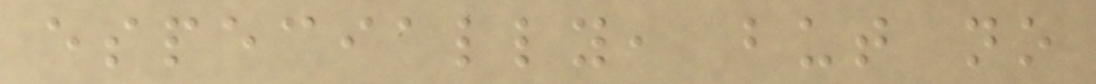especially, but no
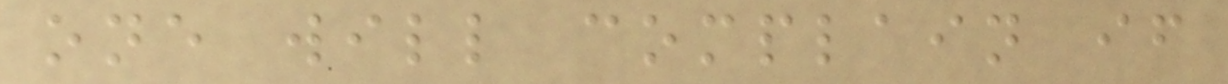one will complain if
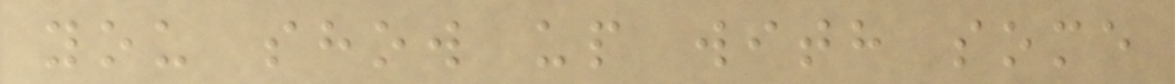you show up with some
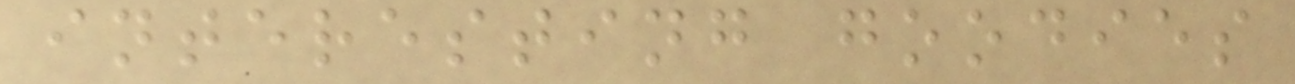interesting goodies
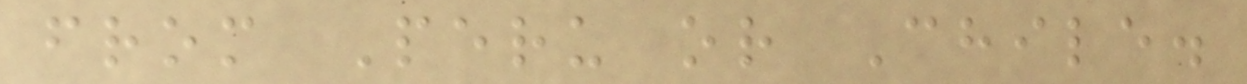from Peru or Chile.
